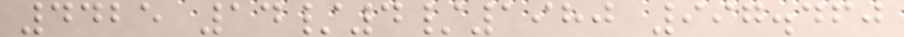4425 14/4/1980 997.460
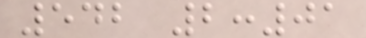542 2:01
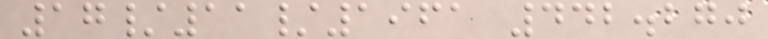17/11/1961 442.270
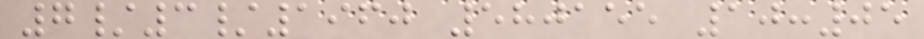7/3/1960 580155 10:05
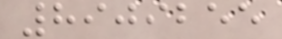8909255
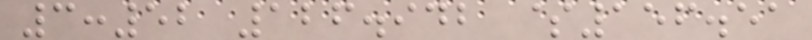3:52 126.942 $156.51
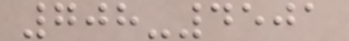708-4501
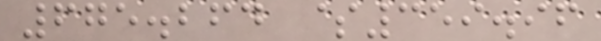675.264 $359.96
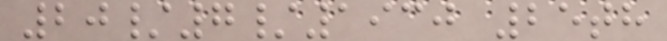20/7/1930 25th
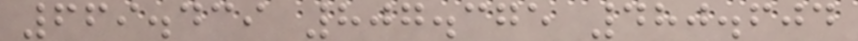669.439 807.375 480.604
